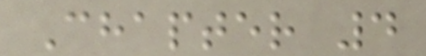Chapter 4
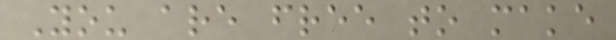You are free to make
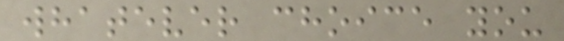whatever choice you
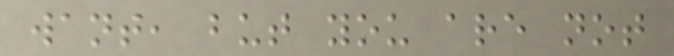want, but you are not
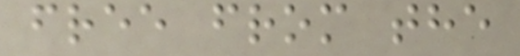free from the
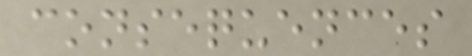consequences
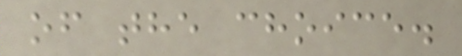of the choice.
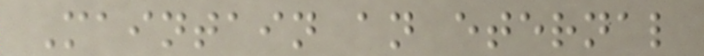Maintain an eternal
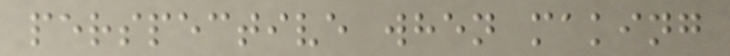perspective when making
